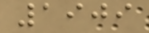1909
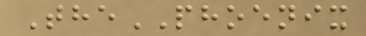ThePHOENIX
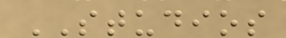STUDIOS
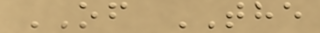OF THE
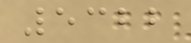5322
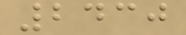2430
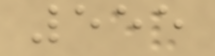555
